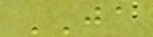JA
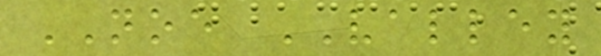NOE VALLEY
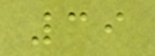39
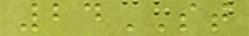24ST
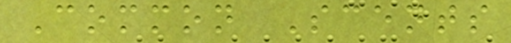Common Scents
